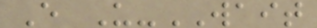E U-WAIT
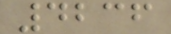4236
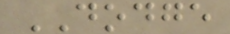DODGE
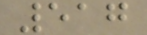517
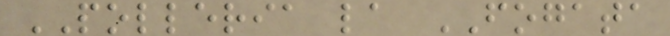POLLERIA la FOGATA
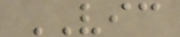VIC
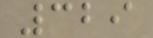329
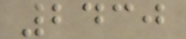2430
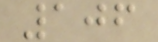106
